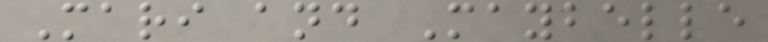Mari and Maybelle
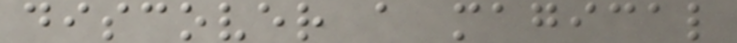discover a magical
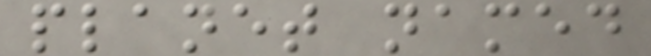planet named
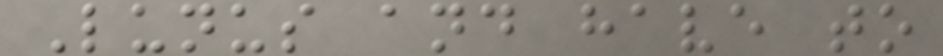Lunus and have to
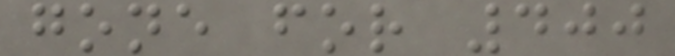gone for 400
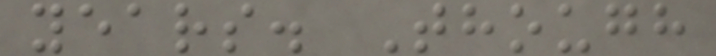years. Though
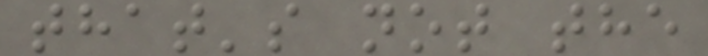that's not the
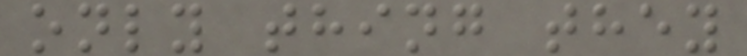only thing they
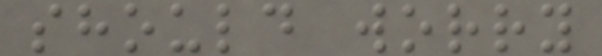should worry
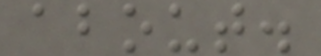about.
